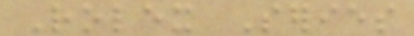Rolex Series
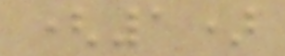(1)
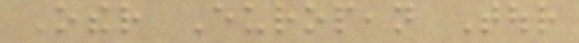Other European Tour
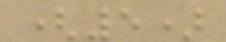(5)
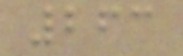263
